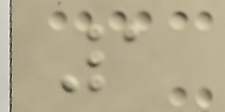1
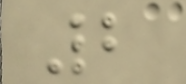2
